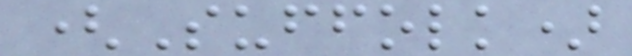(Suffolk)
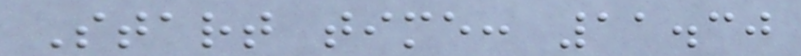Start time: 11.30
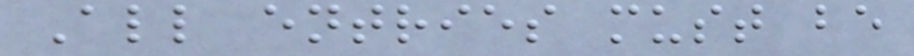All entries must be
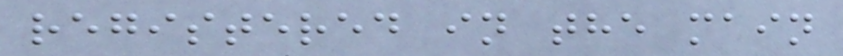registered in the main
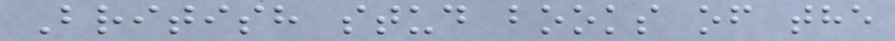British stud books of the
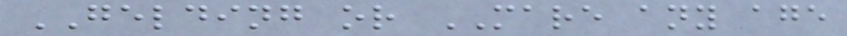GELDING or MARE any age
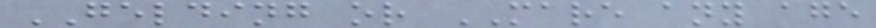GELDING or MARE any age
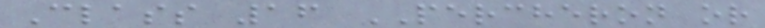Class 16 PERCHERON or
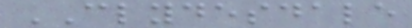CLYDESDALE
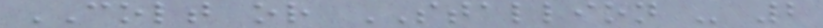COLT or STALLION - 2
